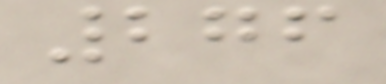276
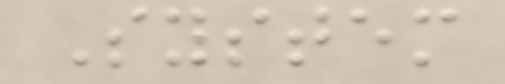System
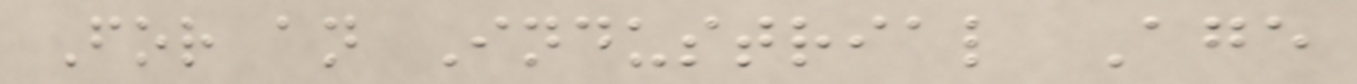For an Industrial Age
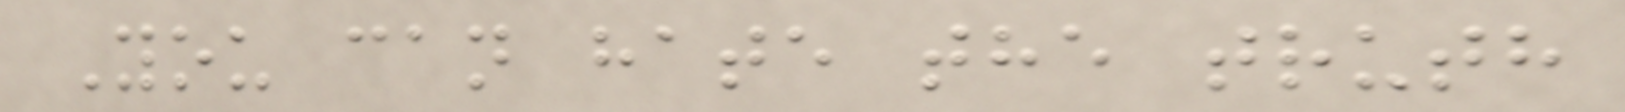You can hate the truth
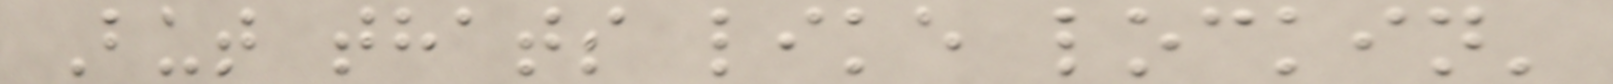But thats like lockin'
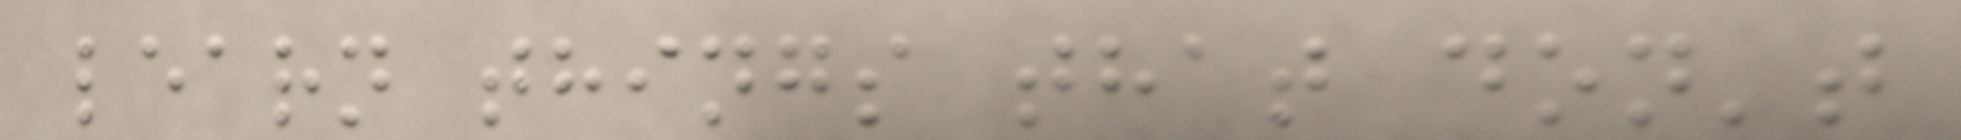learn things that don't
